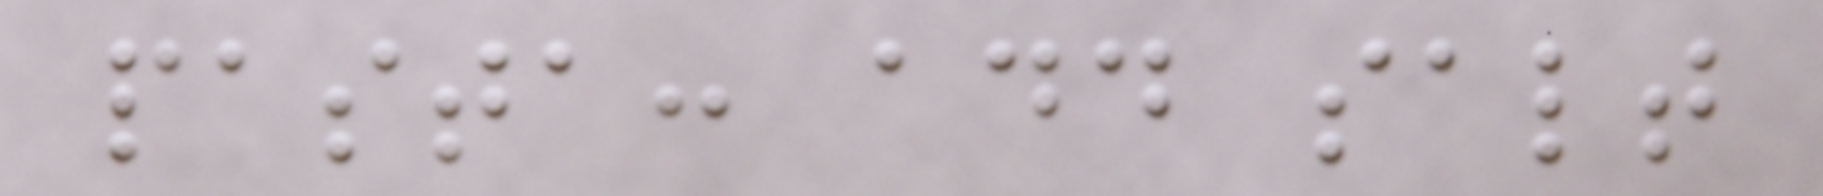pasta: add salt
